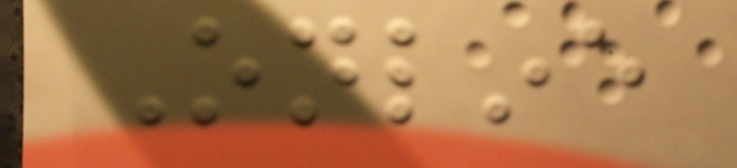Online
